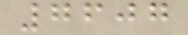7607
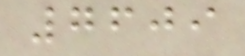7609
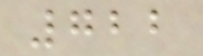722
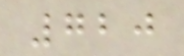720
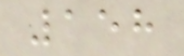158
